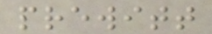prewitt
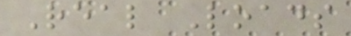Real Loads
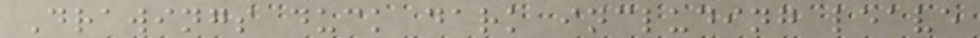Drawings duck dark including leave
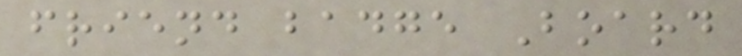friend badge Board
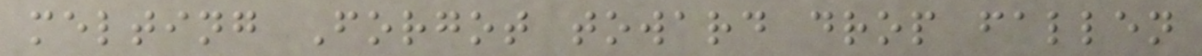melting Forgot toward drop fallen
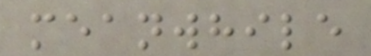meanwhile
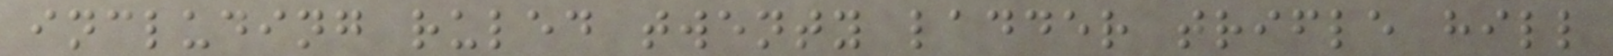including ruled twenty ladder trifle hill
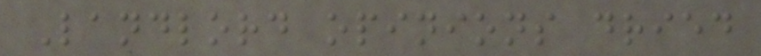Landlord opinions dried
